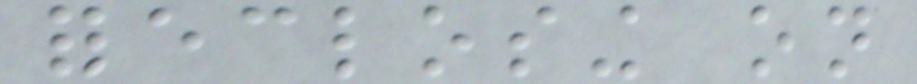foreclosing on
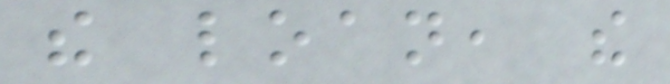the loan, the
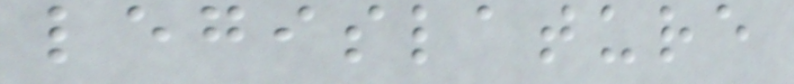legislature
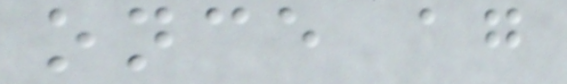once again
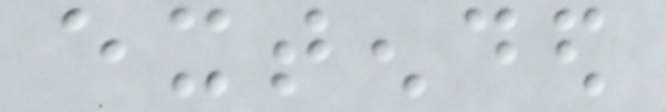extended
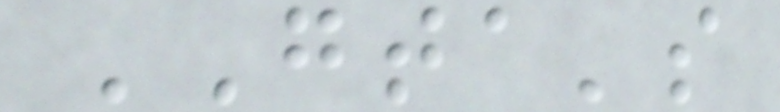GTA's
